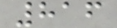816
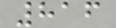816
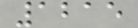1215
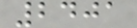2401
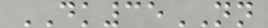DK35NN
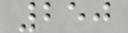250
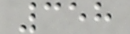358
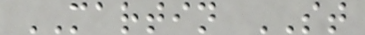MARTIN ST
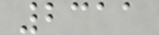2311
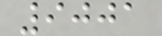9001
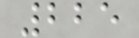225
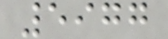5977
